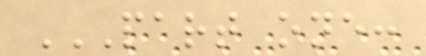PART ONE:
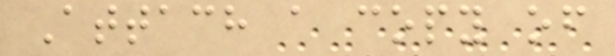Attach a copy of
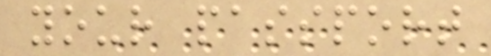your passport
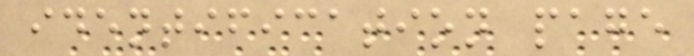identification page
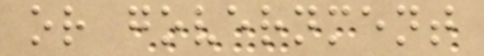or government
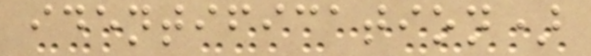identification)
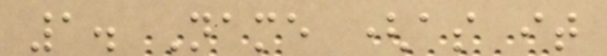1. Name (as it
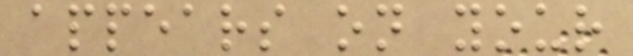appears on your
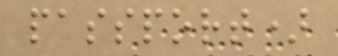passport)
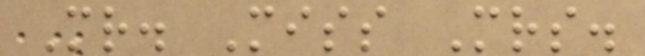Mr. Miss Mrs.
